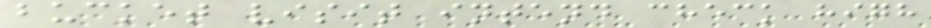bucket visit intend check high
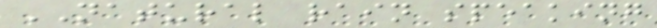NATURAL rain speaking
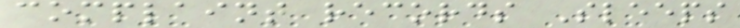complaint records Sleeps
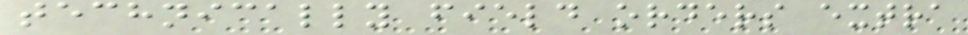technically field orders extra
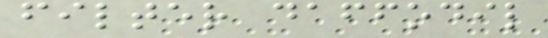filter daffodil
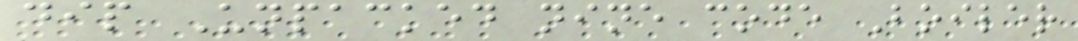dip Unpacked nine code Boiler
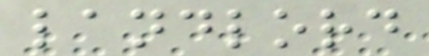landlord
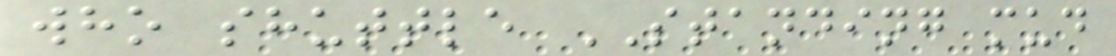who shuttle STANDING mud
